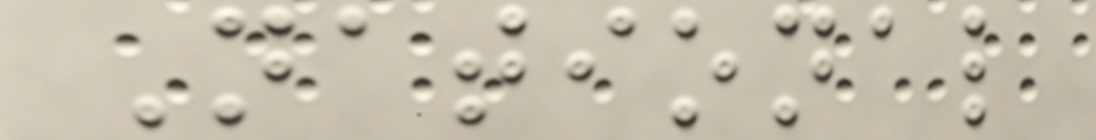National
